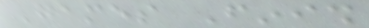Games Finish
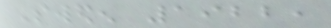Sweden 1922,
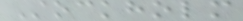Stockholm
